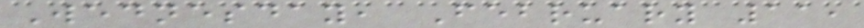Wednesday, February 11,
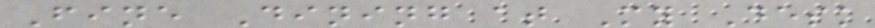Fine Dining at My Desk
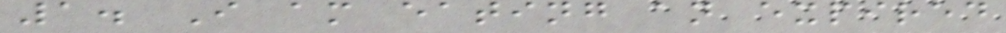1. I am eating an expired
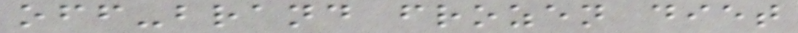off-brand frozen diet
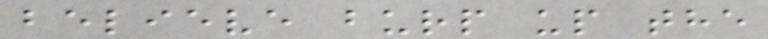believe burp up the
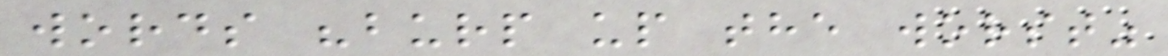words "burp up the worst"
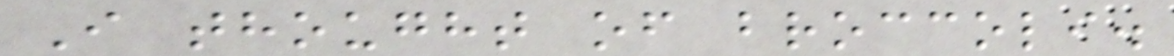I thought of broccoli.
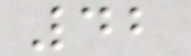42
